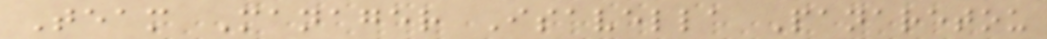Team Manager Isavella Panaretou
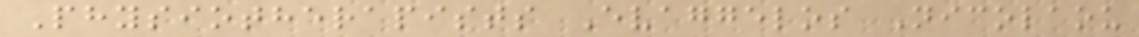Physiotherapists Evaggelos Nicolaou
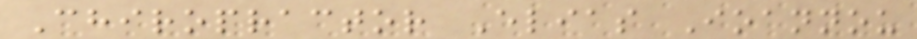Chiropractor Elias Ioannou
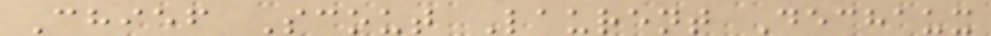Chief Scout Laurent Dechaux
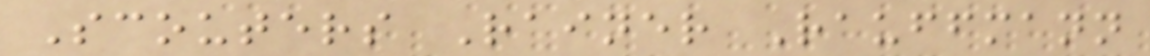Scouters Rainer Rauffmann
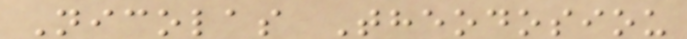Nicolas Theodosiou
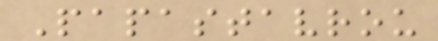Papastavrou
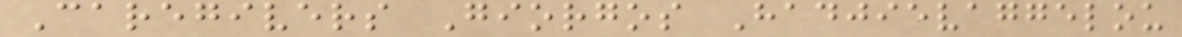Caregivers Giorgos Hadjievaggelou
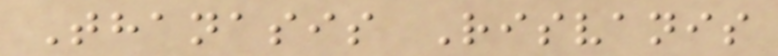Thanasis Risvanis
